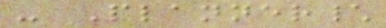- Planner\
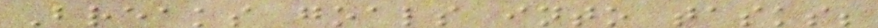Breaks goals into tasks;
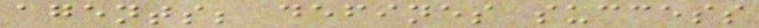agents; defines success
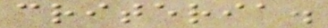criteria.
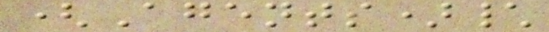(Agents)\
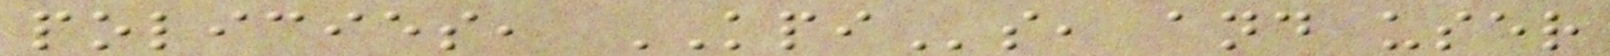policies, KPIs, and user
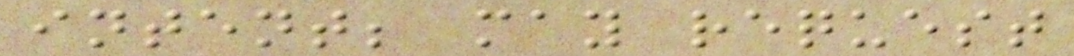intent; may request
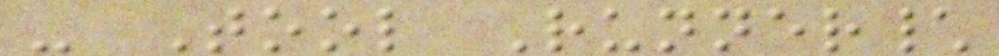- Tool Runner\
